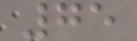75
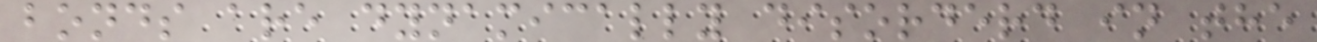bonds are dynamically disorderd in the
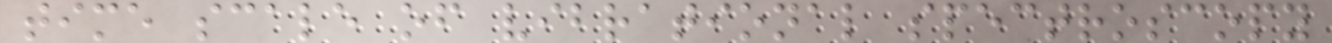time scale of vibrational spectroscopy
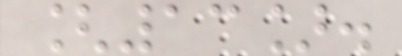[13].
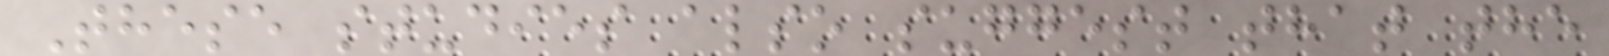These studies also suggest that the
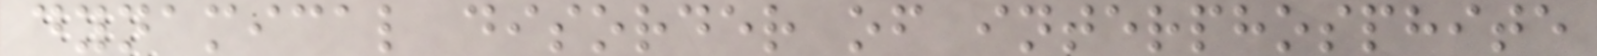dynamical disorder of interphosphite
